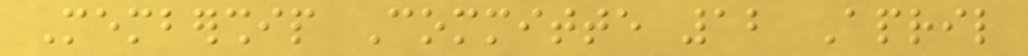Membership Committe 12 April
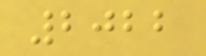2022
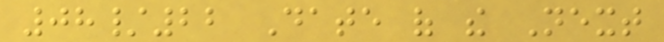08/22 Date of the Next
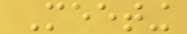Meeting
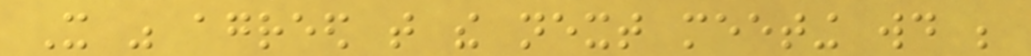It was agreed that the next meeting would be
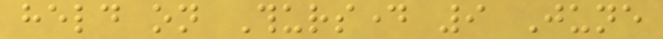held on Thursday 9 June
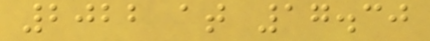2022 at 17.30
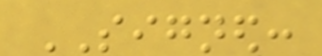SIGNED:
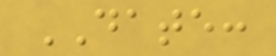DATE:
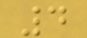4
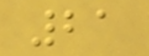21
